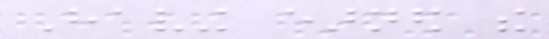Having earned the
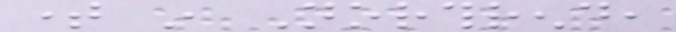time in Northrend,
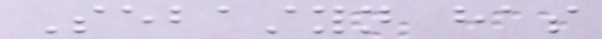Sebastyn has
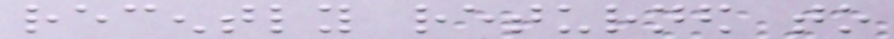recently returned to
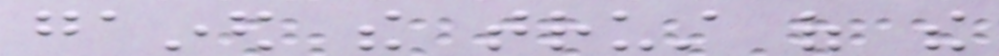gained the trust of the
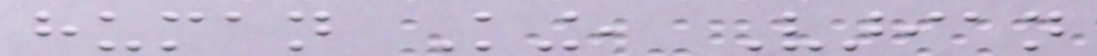human King, Varian
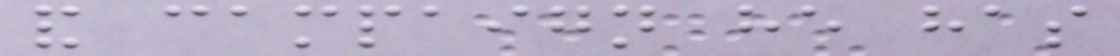and campaign he has
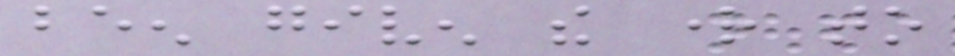been given the right to
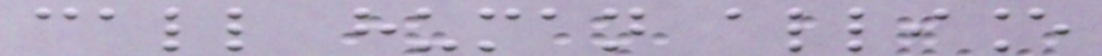call human alliance
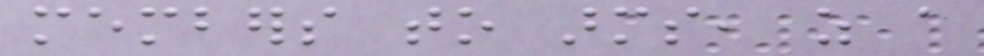members to arms, as a
